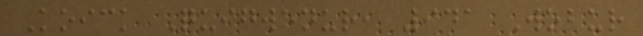Koick Quigwenur, 941 Wobur
